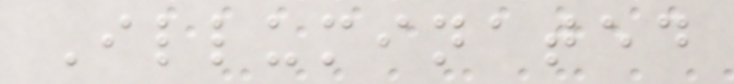Illuminated
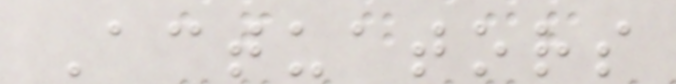Actuators
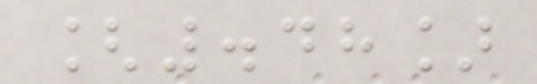[.48]
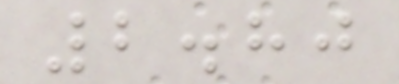2.80
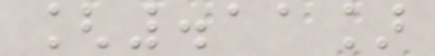[.11]
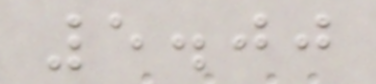5.00
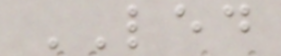LED
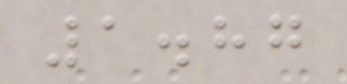1.87
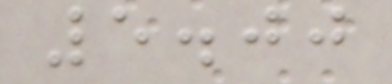5.00
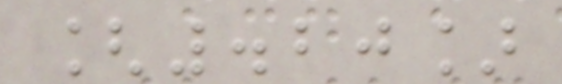[.20]
